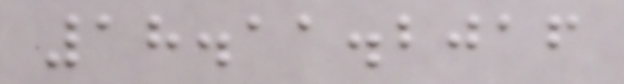18.11.2016
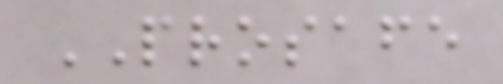PROSAFE
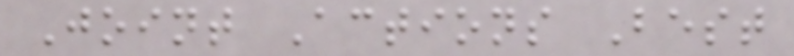Joint Actions Best
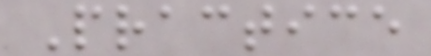Practice
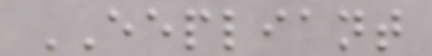EEPLIANT
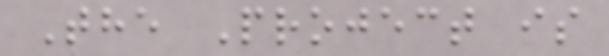The Project is
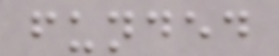funded
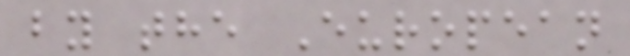by the European
